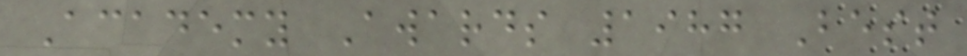Academy Awards 1987 Best
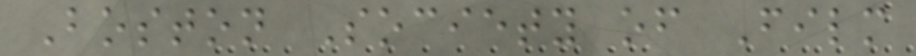Boston Society of Film
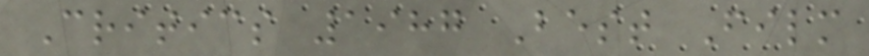Critics 1987 Best Film
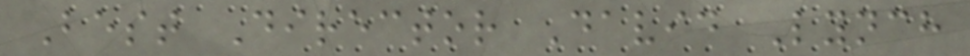Best Director David Lynch
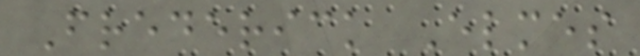Frederick Elmes
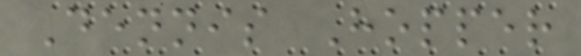Dennis Hopper
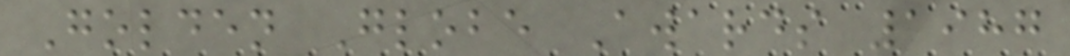Golden Globe Awards 1987
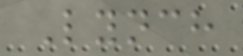Lynch
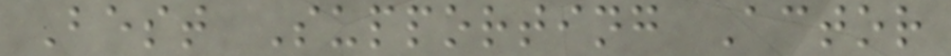Best Supporting Actor
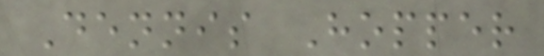Dennis Hopper
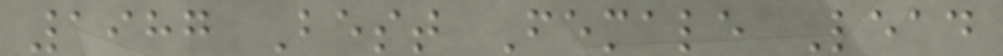1987 Best Female Lead
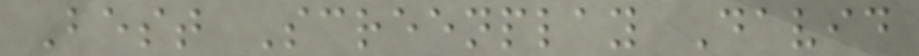Best Screenplay David
